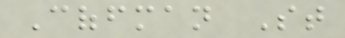Coffman St
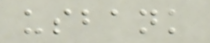usbank
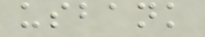usbank
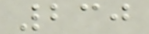230
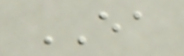EA
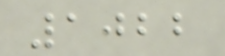1022
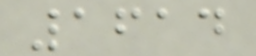1614
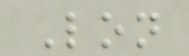Lon
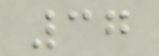37
